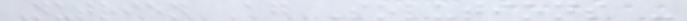Nutrien Ag Solutions -
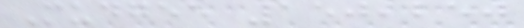Mudgee 150,250
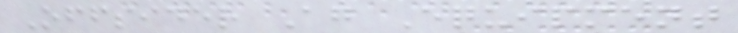Offsider Ag Equipment
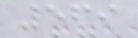569
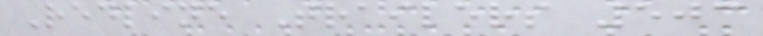Redline Trailers 503
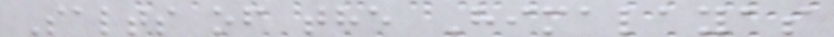Salts of the Himalayas
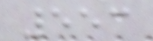553
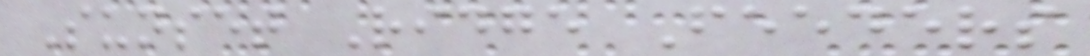Sunset Ridge Feeders
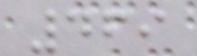469
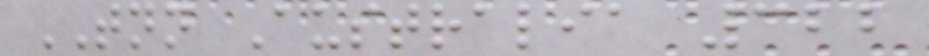TNN Australia 322
